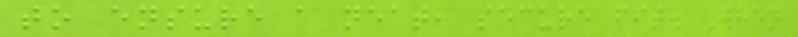to ensure a neat, secure fit. When
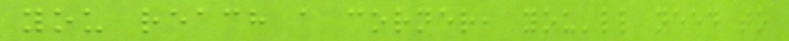you reach a corner, you'll need to
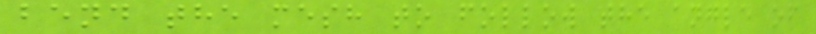bend the mesh to follow the angle of
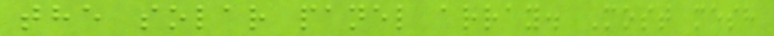the solar panel array. Most mesh
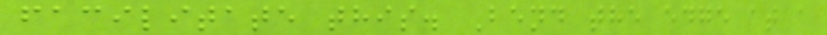facilitate this. Bend the edge at a
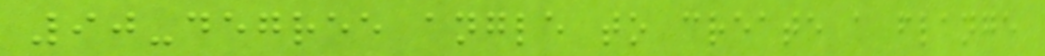90-degree angle to create a flange
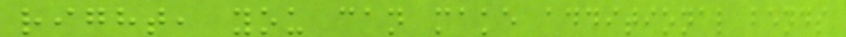right, you can make additional bends
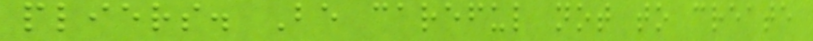pliers. Be careful not to create
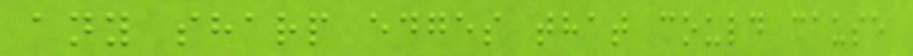any sharp edges that could cause
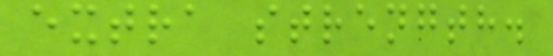extra strength.
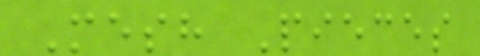Mesh Pieces
